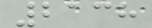2138
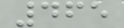465
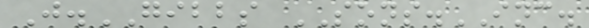J.GIBBS SONS.INC.
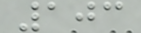103
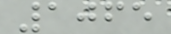1065
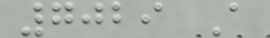7029 A
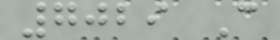7029 C
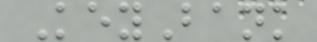KeyBank
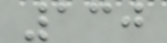130
